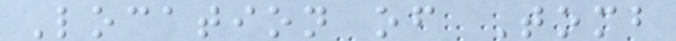Location of Tomb
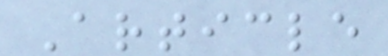Article
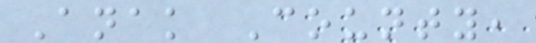Anak County,
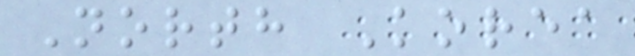North Korea
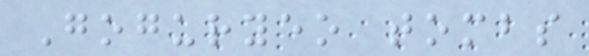Goguryeo tombs
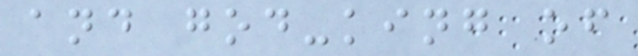and god-king of
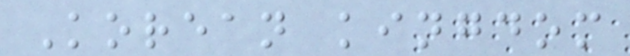Korean kingdom
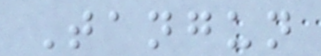Tangun
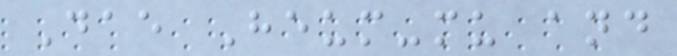Dae Heum-mu and
